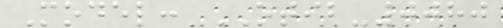Model: OTIB-0080
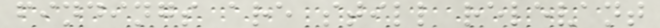findings are still relevant
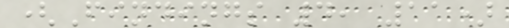(Findings 4, 11)
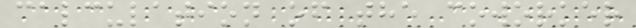calculation of the coworker
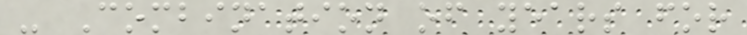- Combination of years for
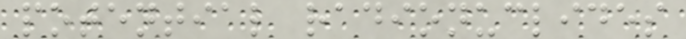potential radionuclides
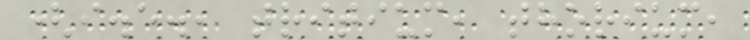(i.e., tritium, thorium,
